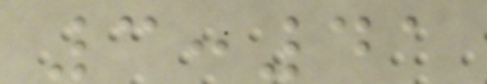3:41
